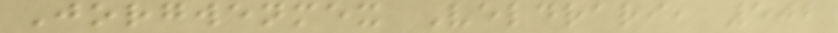Jorgwenmex Veldrari, 502
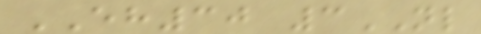EH30 3NL
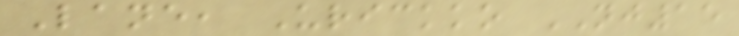Lane, Urickko NJ15
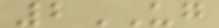2UG
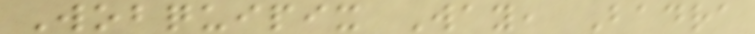Wobquipix Way, Badra
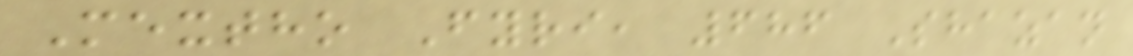Mextho Fyri, 686 Shazan
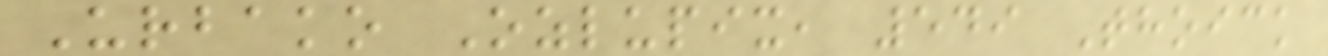Urbako Ozlupix, 549 Thoick
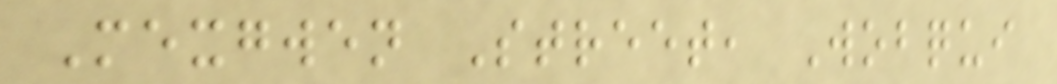Mexgwen Street, Wobqui
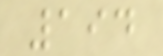194
